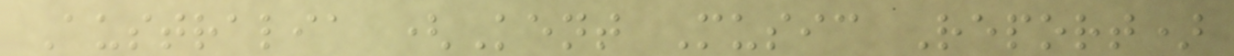Australia (Kent Music Report)
